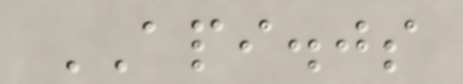API.js
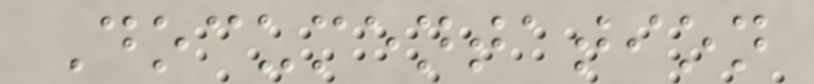Documentation
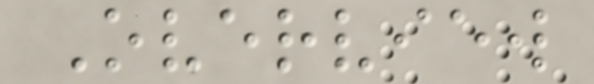Overview
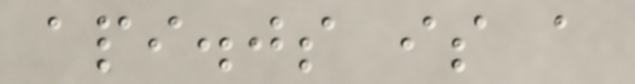api.js is a
